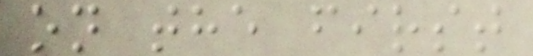on the first
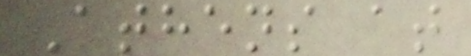Athens at
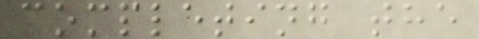completing the
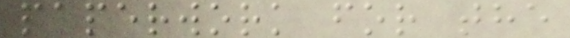paperwork for the
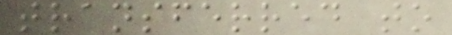transferred to
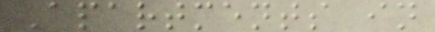Apartments in
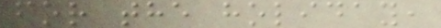for the holiday,
